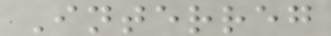Interreg
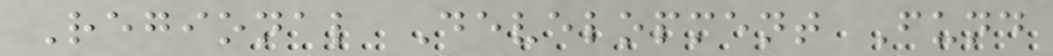Regional Development Fund
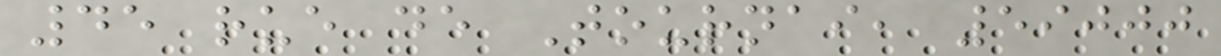45 rue de Tournai, 59000
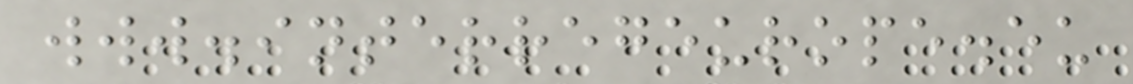www.interregeurope.eu
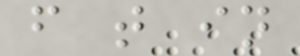f t in
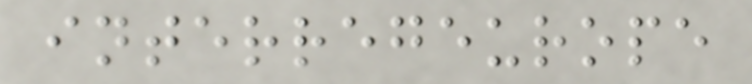interregeurope
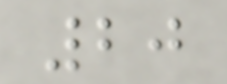20
